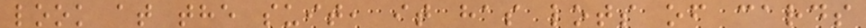look at the suit, it has lots of cards
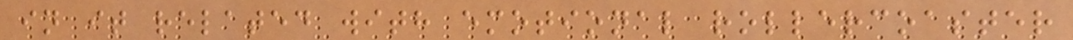in it related with emotional rollercoaster
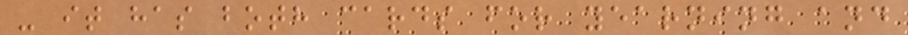- it has both cards for yearning and
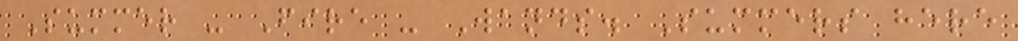Summer - Fire - Wands. Summers here
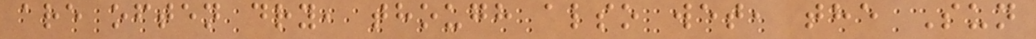are often dry, though also wet, the Sun
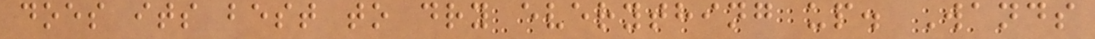does its best to dry everything up. Wands
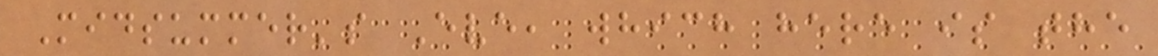Midsummer's Eve, which here is the
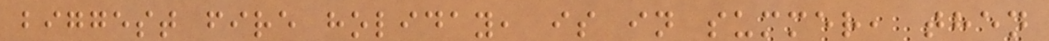biggest fire holiday, is in summer, then
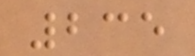235
